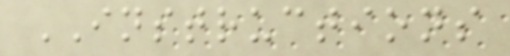INSTRUCTIONS
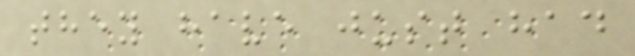they have just had
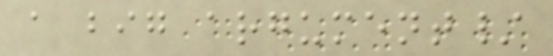a big argument/
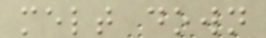melt down
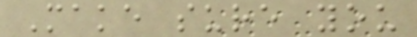Make sure you
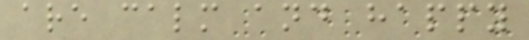are calm and happy
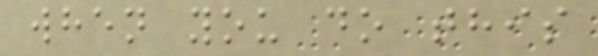when you do this
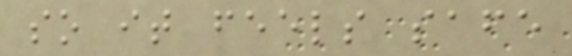so it feels safe
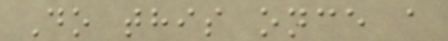Do this once a
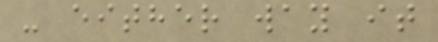- either way it
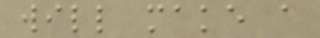will make a
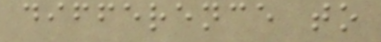difference to
